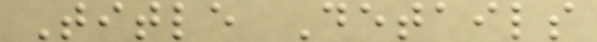Title Details
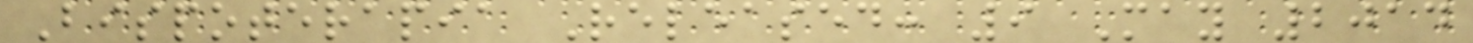Bispoterapia Released: 9 May 2014
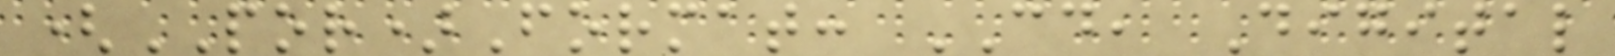(POR)Format: CD, Digital
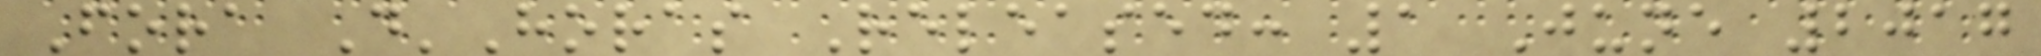Fora D'Horas Released: 1 June 2017
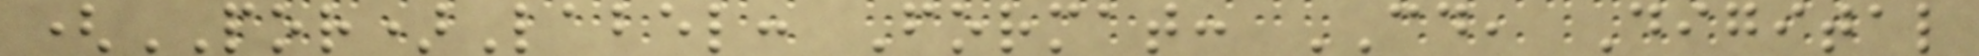(POR)Label: Format: CD, Digital
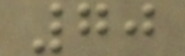70
